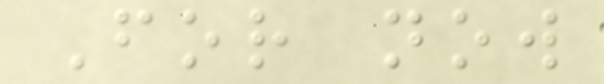For now
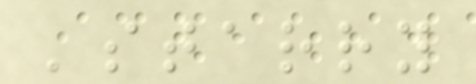'starry
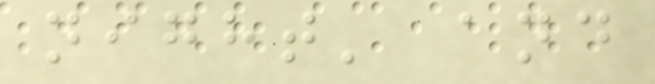night' and
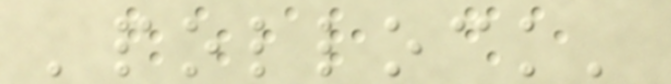'pollock'
